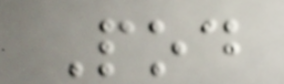Pod
